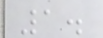1.
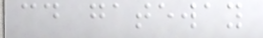cd gateway
